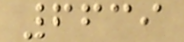6639
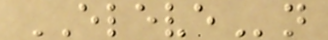ELEVEn
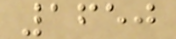1650
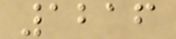1216
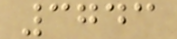3743
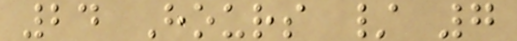24 Hours / 7
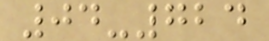04-724
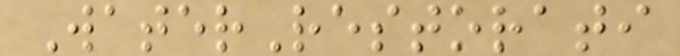WaterRestorati
